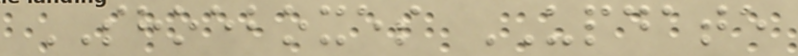SHOEBOXES UPDATE
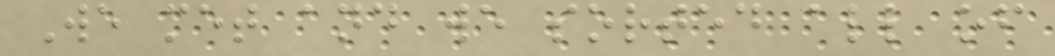We met and we sorted all of
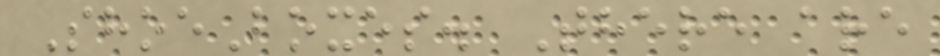ShoeBoxes. There are
